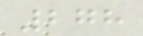278
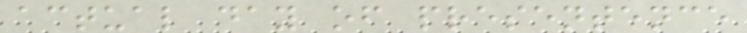actual day of presentence
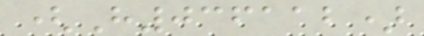(H036112)
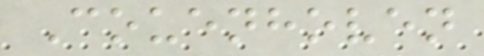Couenhoven
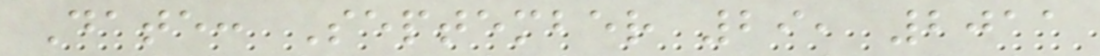Date: September 29, 2011
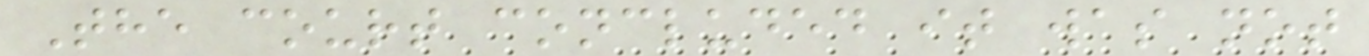The court concluded it was not
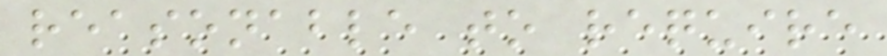reasonable to require
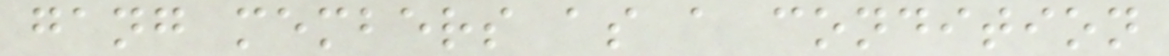gang members as a condition
